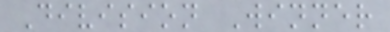Division Winner
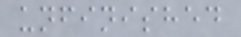unfinished
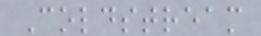Coldstream
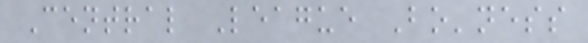Central League Bo'ness
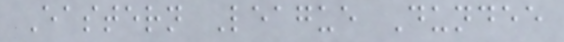Eastern League Dundee
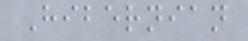Hibernian
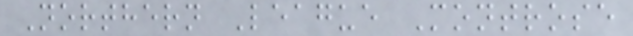Northern League Montrose
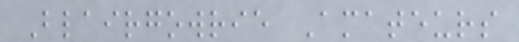Blairgowrie Amateurs
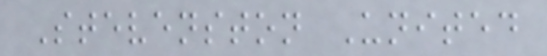Stevenston United
